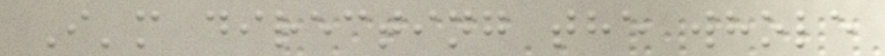I'm directing the whole
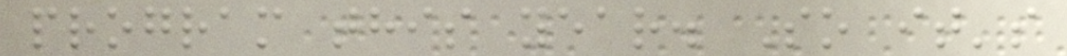program this year. So it's
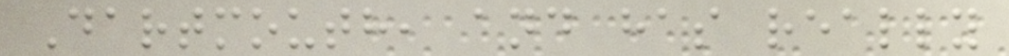Dartmouth, and has really
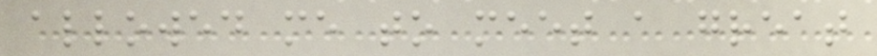allowed me to meet a great
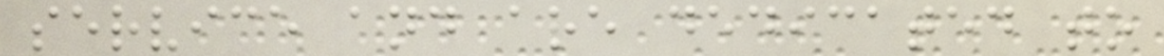service and are dedicated to
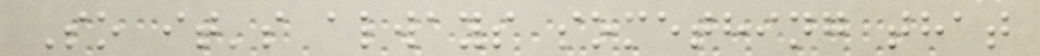So it's always something that
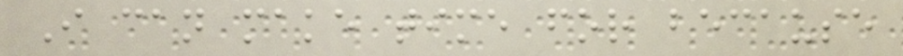I can make time for because
